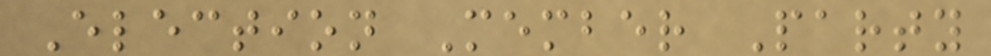Election Member Party
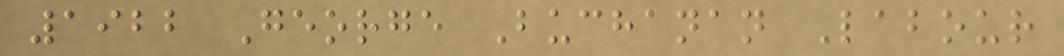1922 George Buchanan Labour
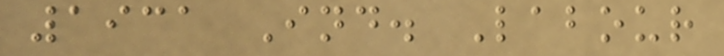1931 Ind. Labour
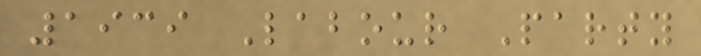1939 Labour Party
